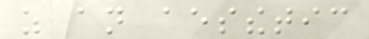as an aesthetic
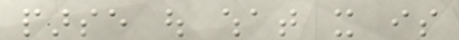parse out what it is
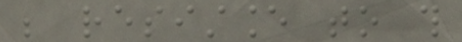be resistance to this
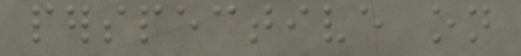perspective on
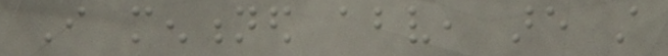I mentioned above, are still
